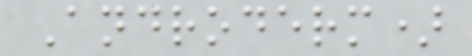Androderm)
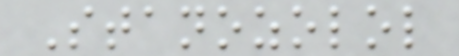Stanozolol
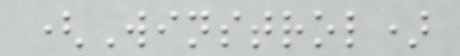(Winstrol)
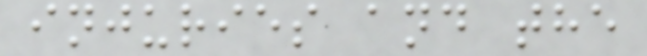injuries and the
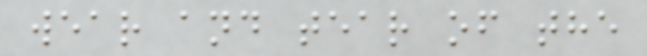wear and tear of the
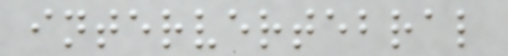intervertebral
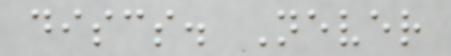discs. Never
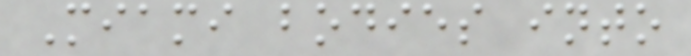Miami bodies into
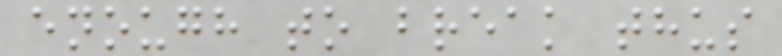enough to break thus
